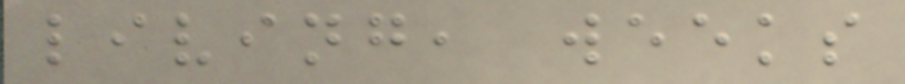living, weeks
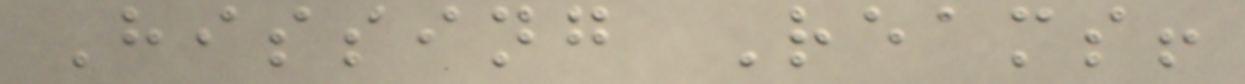Hissing Reams!
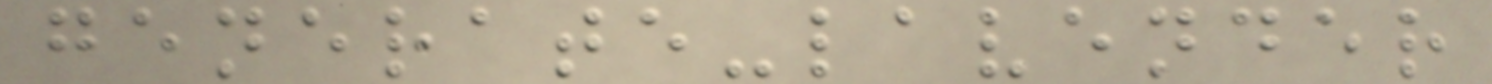generate-lavender
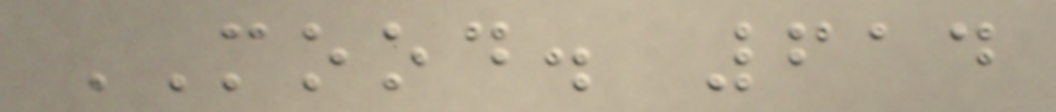MOOD. 614
